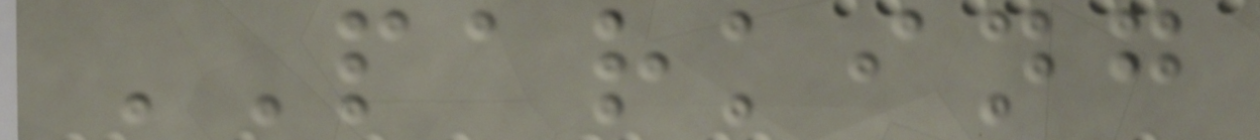PARKING
